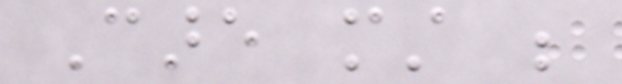Care must be
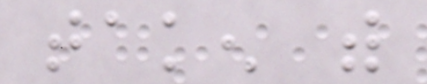taken with
